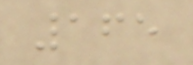165
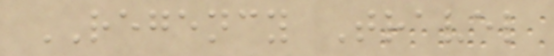REGENCY Travel
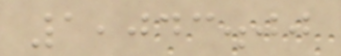1,043.00
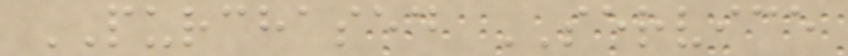PURCHASED SERVICE
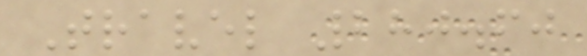Travel 280.60
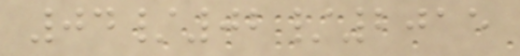04/02/2015
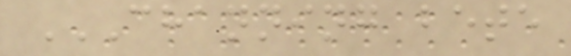CHANNING BETE
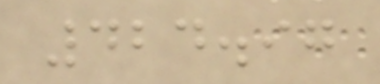424.97
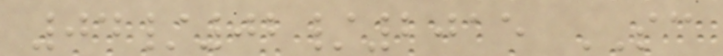04/02/2015 SC
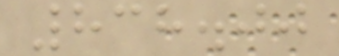838.00
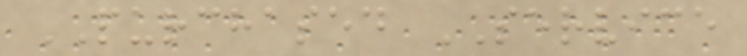PURCHASED SERVICE
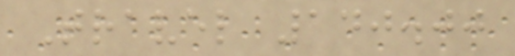Travel 140.00
